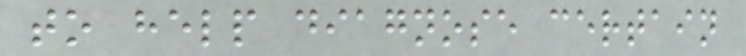to help diagnose certain
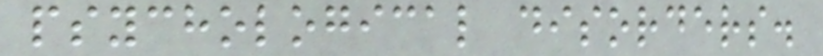psychological disorders.
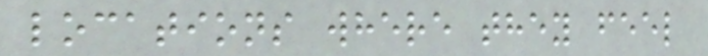locations where they feel
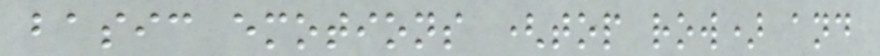basic emotions (top row) and
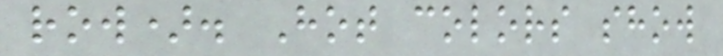row). Hot colors show
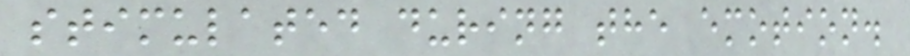stimulated during the emotion.
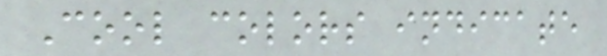Cool colors indicate
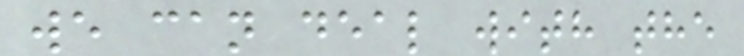we can deal with the
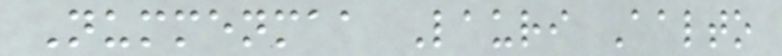Nummenmaa Lauri Aalto
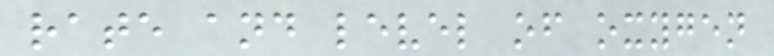rate and level of oxygen
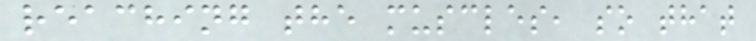reaching the muscles, so that
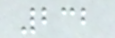232
